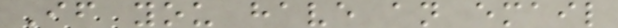If you have an email
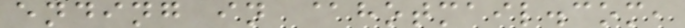ending in @hotmail.com,
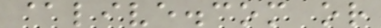@live.com or
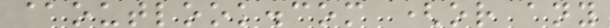@outlook.com (or any
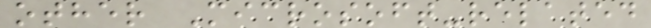other Microsoft-related
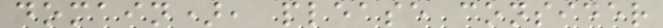domain), please consider
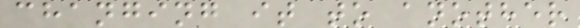changing it to another
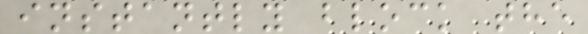instantly block the
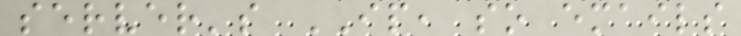server's IP, so emails
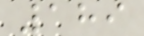189
